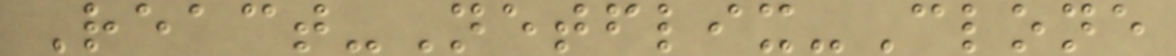React-Netflix-Clone
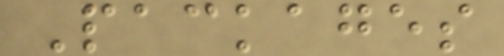Packages
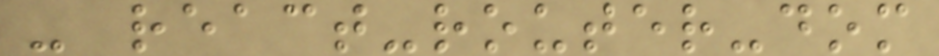- react-router-dom
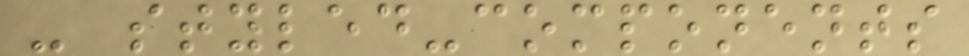- styled-components
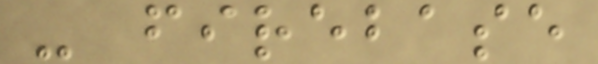- firebase
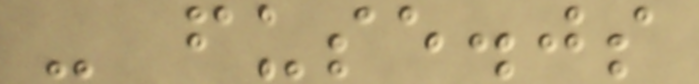- fuse.js
